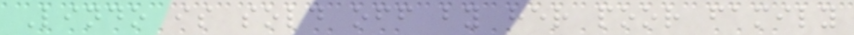Lindo is sold off by her poor family
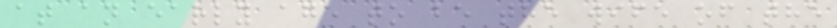at an early age to be the wife of the
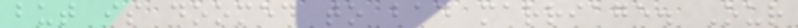but is doomed to bad marriage. Our
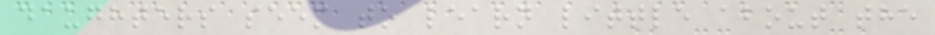daughters seem to learn little about the
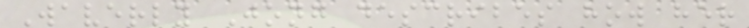Waverly Jong describes how her
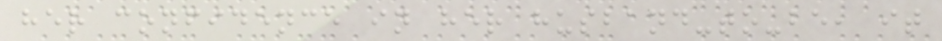her confidence in her husband-to-be, it
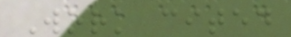Work cited
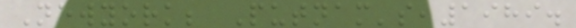Newyork; Putnam's,1989.
